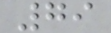79
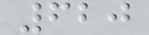620
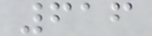616
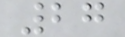27
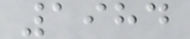1984
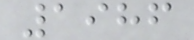1986
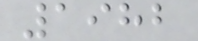1982
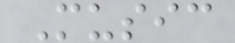Music
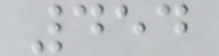454
